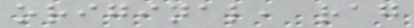original, rag
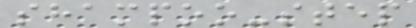shampoo-step
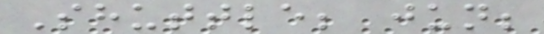Shuttle; jun;
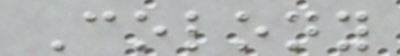Colony
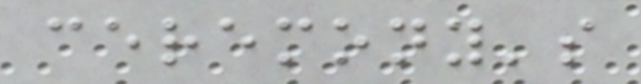ceremony's
